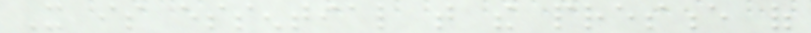It is essential that the presence of
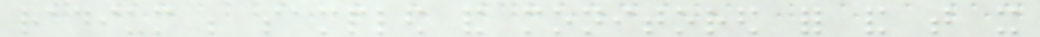radium be sampled and monitored for and that it
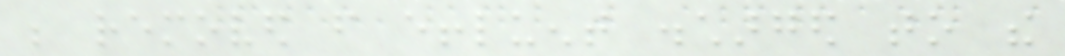be removed from effluent discharged to the
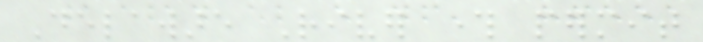Delaware River through permit
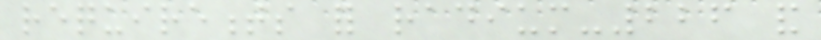requirements for radium-226 and
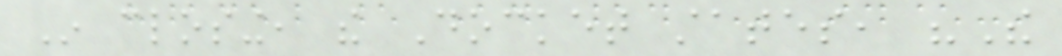In closing, the Docket states, "The
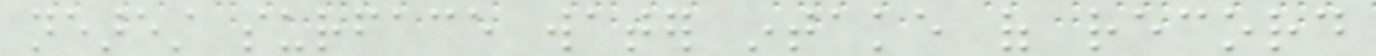nearest surface water intake of record
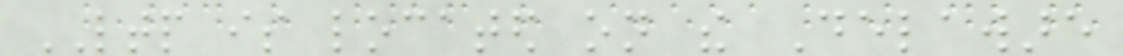LTP is located on the Delaware
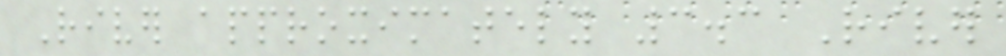River approximately 3.3 River
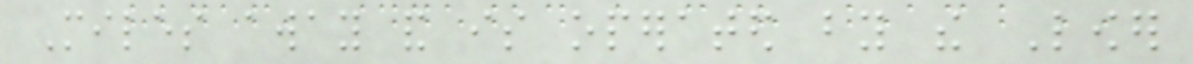Miles away and is operated by the Lower
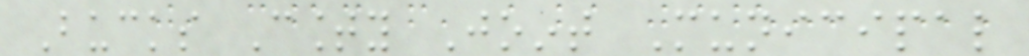Bucks County Joint Municipal
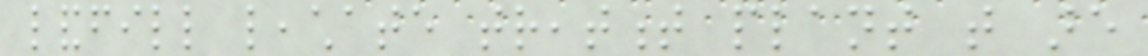landfill leachate treatment plant that are
